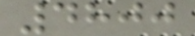4800
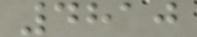4810
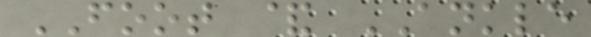FOOT & ANKLE
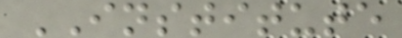INSTITUTE
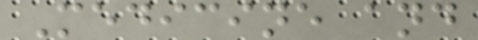Medicine and
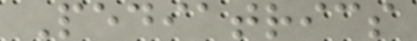Pediatrics
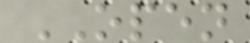OPEN
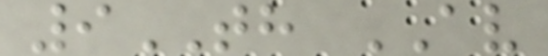9TH AV
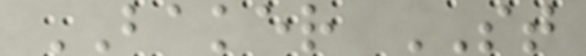BAKER ST
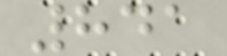841
